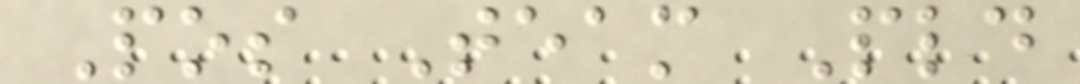Pos Team Pld
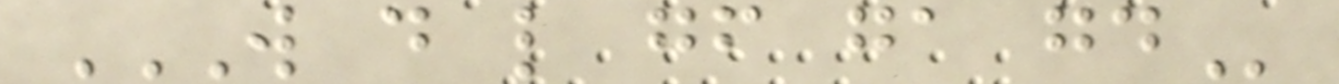W D L GF GA GD
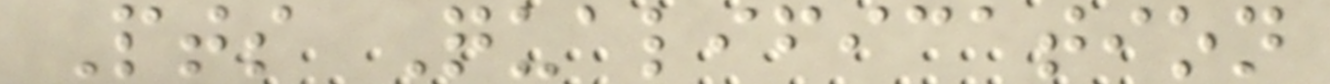Pts Qualification
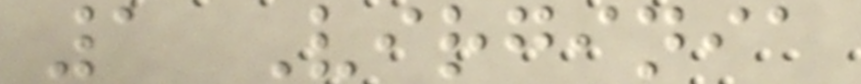1 Virginia
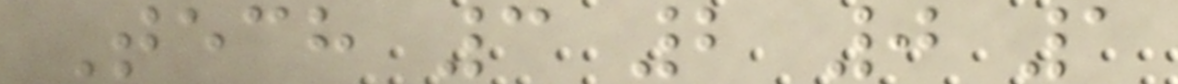Tech 3 2 0 1
